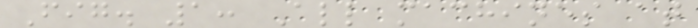Fig. 1: All machines at
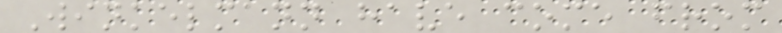Winkelmann have come from
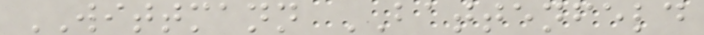WITTMANN BATTENFELD
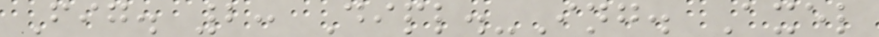Fig. 2: Dipl.-Ing. Axel
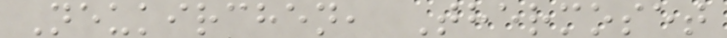Neukirchen, Thermoset
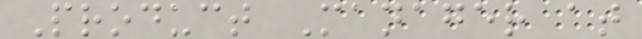Product Manager at
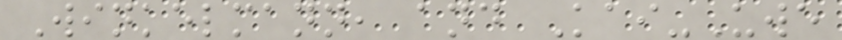Winkelmann, and Kai-Uwe
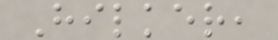Hilker,
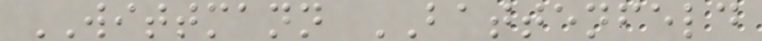WITTMANN BATTENFELD
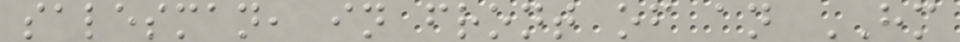salesman, in front of an HM
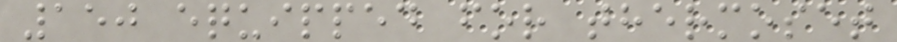150 equipped for thermoset
